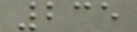235
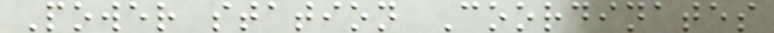Power station Coordinates
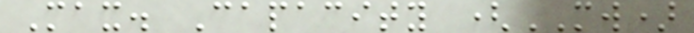Max. Capacity (MW)
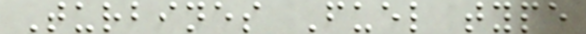Turbines Fuel type
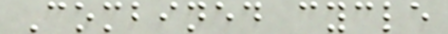Combined cycle
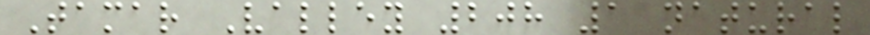Tamar Valley 208 1 natural
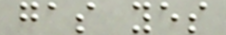gas yes
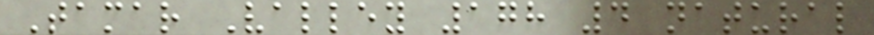Tamar Valley 178 4 natural
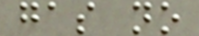gas no
